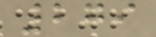279
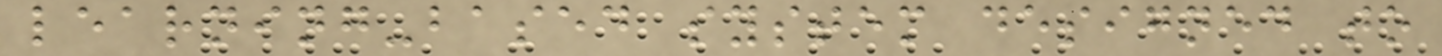learning-based system designed to
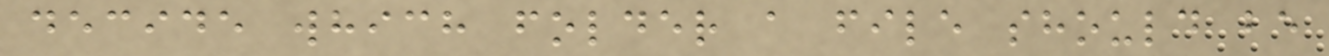decide which folder a file should be
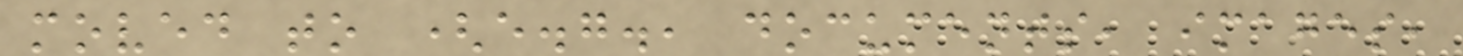moved to (e.g., documents, images,
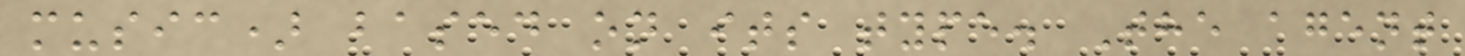music) based on its type. The agent
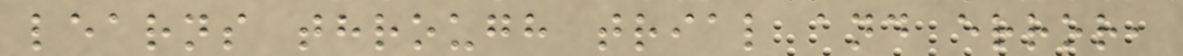learns through trial and error,
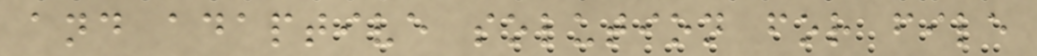and adaptive solution for file
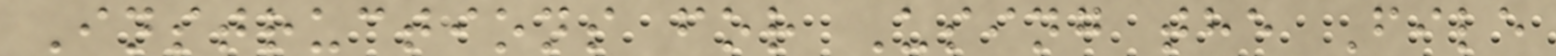Instructions for Using the File
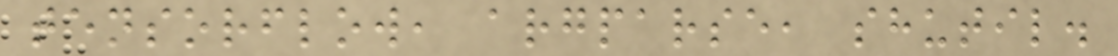tensorflow, argparse, shutil.
